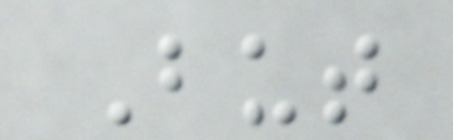But
